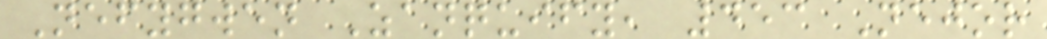Nefygwen Zanquify, 453 Nejor
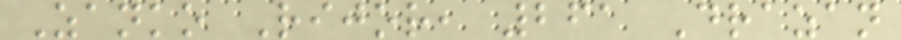Zanko Rijor, 261 Drazan
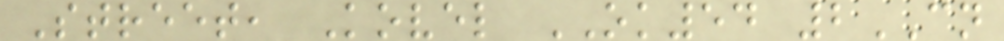Street, Kovel OK54 2CN
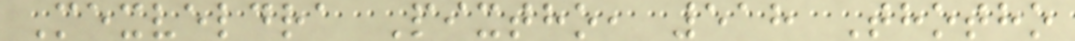Mexveldra Pixtho, 518 Thotho
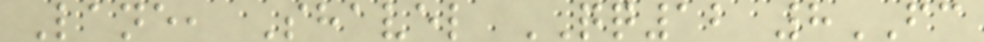Lane, Shavel QQ12 8FC
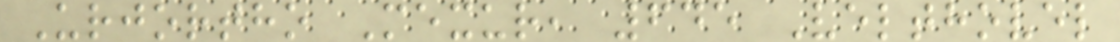Urjortho Mexur, 645 Velthovel
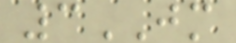3JM
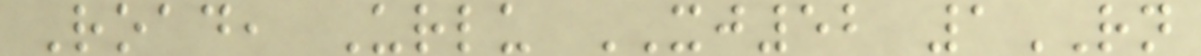Road, Urlu XJ52 1RN
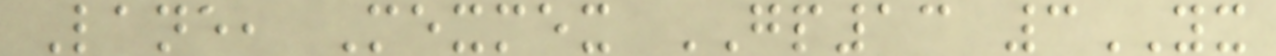Lane, Mexmex GP13 3YX
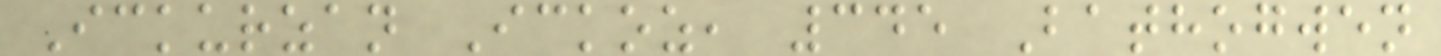Ickurzan Ickoz, 345 Bathogwen
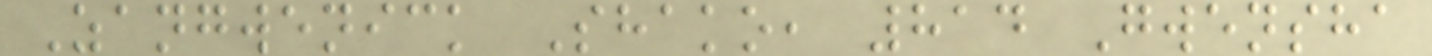Zangwenick Shako, 814 Gwensha
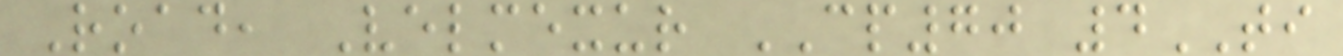Road, Velmexur CP70 4TI
